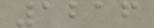1216
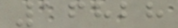16828
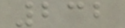232
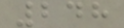248
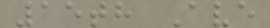15th Ave
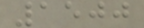1500
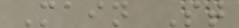Main St
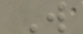W
